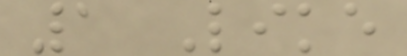1 Like
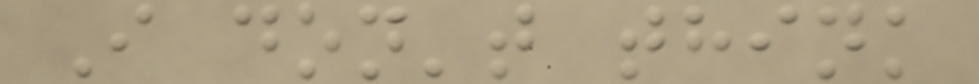I don't think
